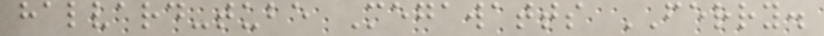halvard-tube Megawatts FERRY.
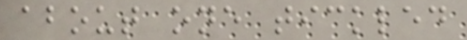about one tickled
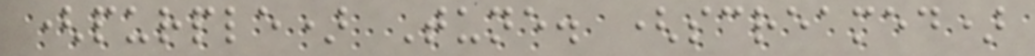(purple) Tune. (screamed)
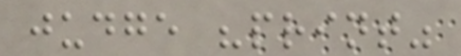judge "print"
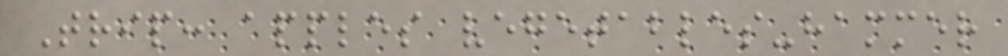Trip: apples vegetables-hammer
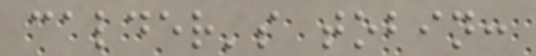calder's tobin:
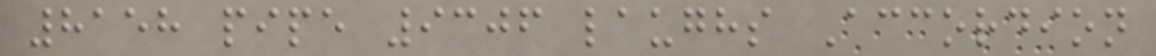8158 pipe 9306 laughs Accordion
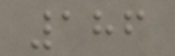186
